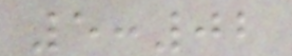5:02
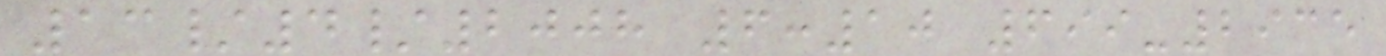13/4/2008 6:10 699-2935
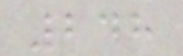248
